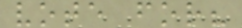vote for?
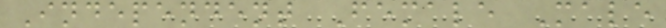Independent Female Male
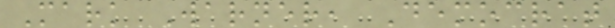Mark Warner, Democrat
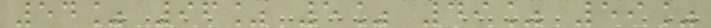54% 96% 5% 49% 59%
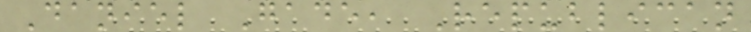Daniel Gade, Republican
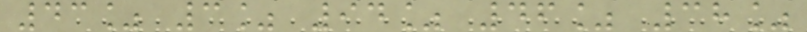43% 3% 94% 46% 38%
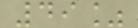49%
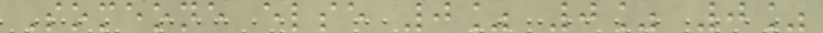Someone else 0% 0% 0%
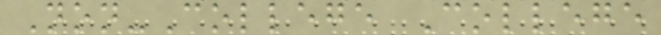Non-College College
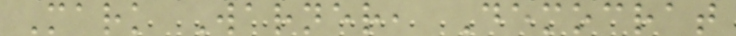Mark Warner, Democrat
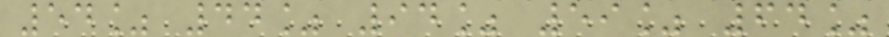54% 44% 94% 59% 64%
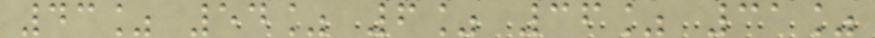43% 54% 6% 36% 31%
